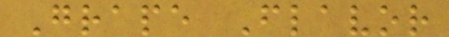Grape Flavor
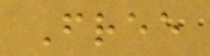Free
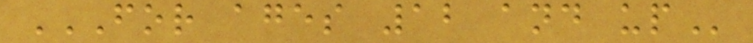FOR AGES 12 AND UP
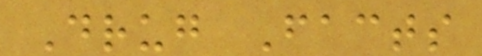Drug Facts
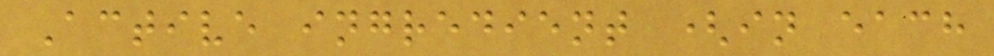Active ingredient (in each
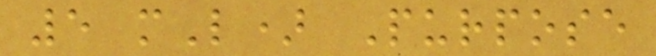5 mL) Purpose
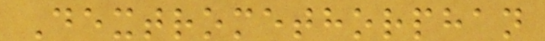Dextromethorphan
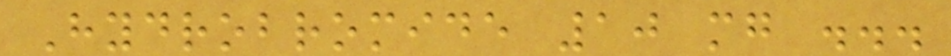Hydrobromide 10 mg ...
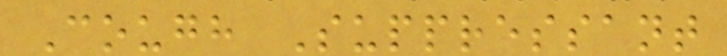Cough Suppressant
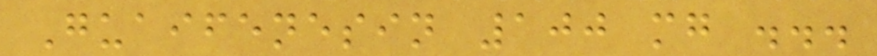Guaifenesin 100 mg ...
